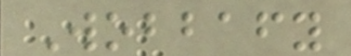Wobbafy
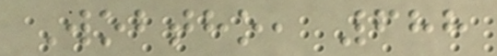Wobtho, 688
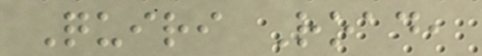Quiri Road,
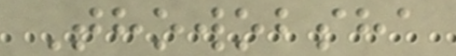Thowobsha
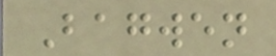Bagwen
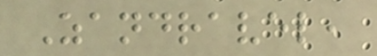Zandravel,
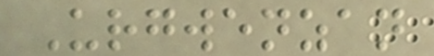Urgwenzan
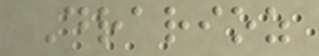Drarioz
